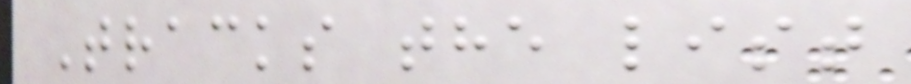Tracks the list
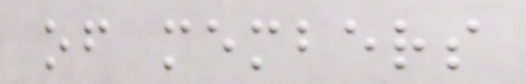of members
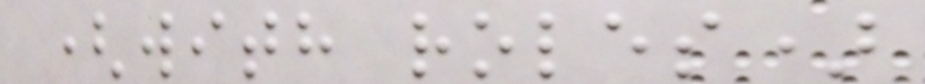(with roles)
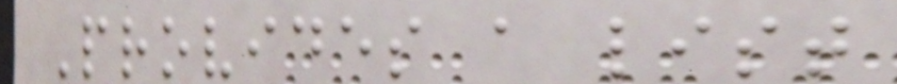Provides a list
